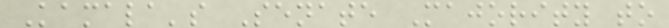Kamala's Senate Majority to
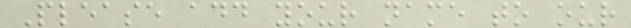Please add your name to our
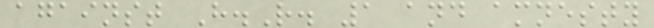against H.R. 1 and amnesty
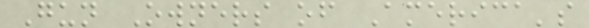Gun Owners of America's
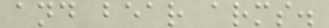and bear arms.
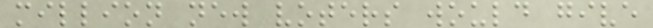million new voters would give
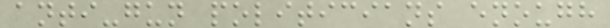anti-gun politicians enough
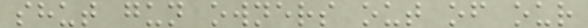shut gun owners out of our
